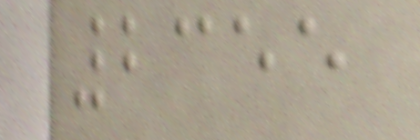2355
